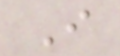I
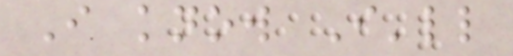I know I'll
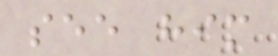see him
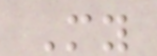My
